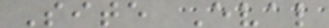Site Eval
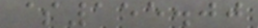$155.00
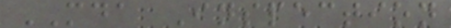MDA Inspection
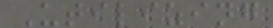Utilizing
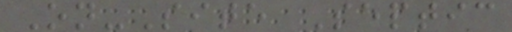On-Site Septic
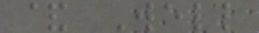& Well
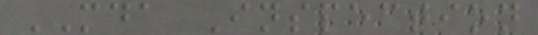MDA Inspection
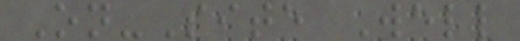On-Site Well
